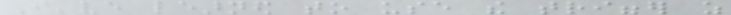I've learned to use the trigger as
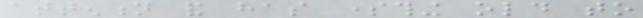attention and has something old to
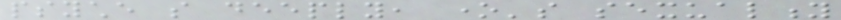psyche so deeply, one's sexuality
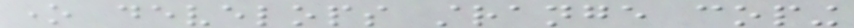one develops strange coping
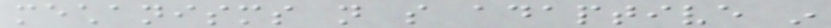mechanisms not so adaptive in
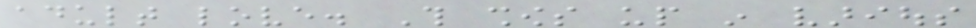adult love. This shows up in various
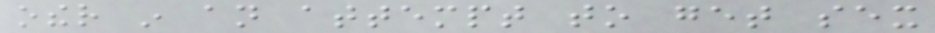other in an attempt to get sex
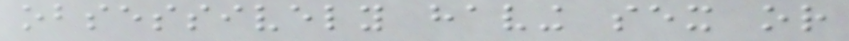obsessively having sex or
